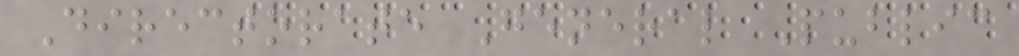Directorate General Public
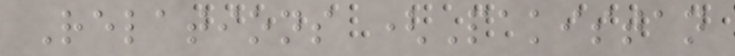Relations (Pakistan
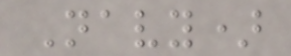Navy)
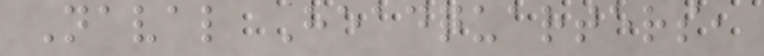Naval Headquarters,
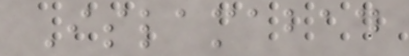Islamabad
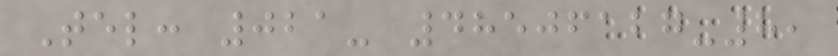Tel: 021- 48506127-8,
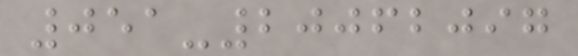051-20062097
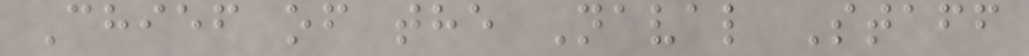Chief of the Naval Staff
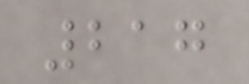217
